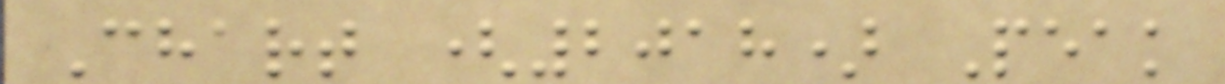Chart (2018) Peak
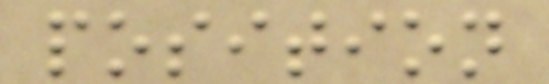position
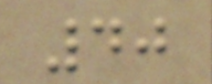40
